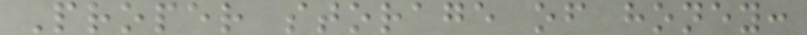Proper storage of honey:
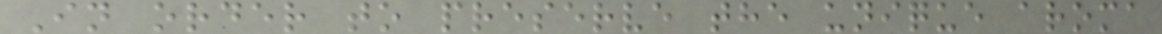In order to preserve the unique aroma
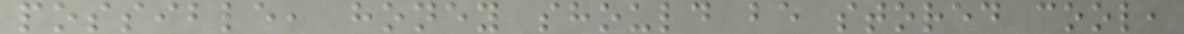possible, honey should be stored cool,
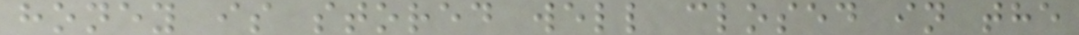honey is stored well closed in the
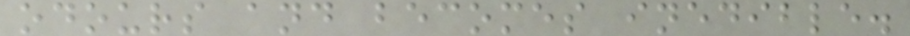odours and becomes inedible.
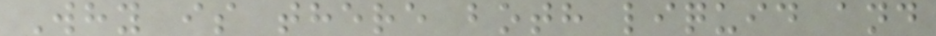Why is there both liquid and
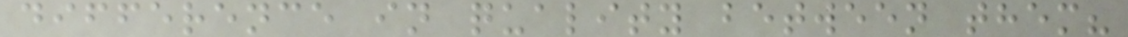difference in quality between them?
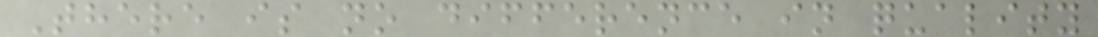There is no difference in quality
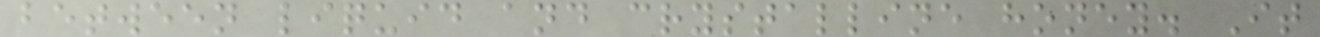between liquid and crystalline honey. It
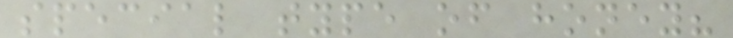special type of honey?
